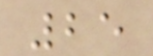25
